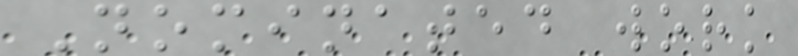Nominated work
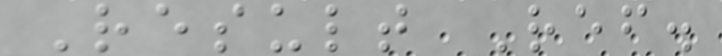Result Ref.
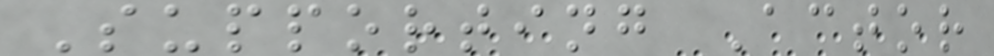Supporting Actor
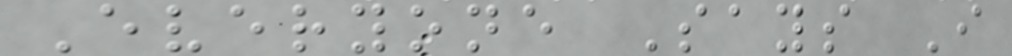Everyone Says I
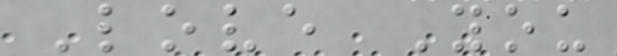Love You
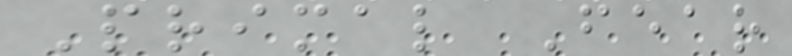Primal Fear
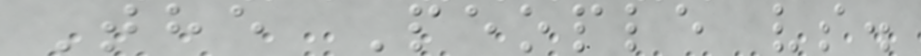The People vs.
